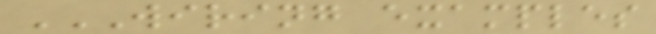WIRING EXAMPLES
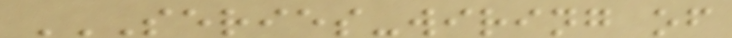SERIES-WIRING OF
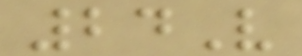24V
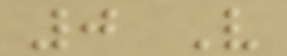0 V
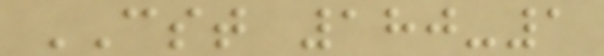CST 180-1
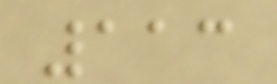113
